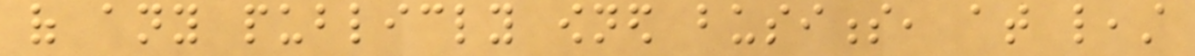of any publicly owned business, at least
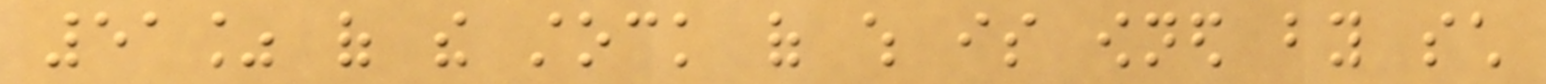51% of the stock of which is owned by such
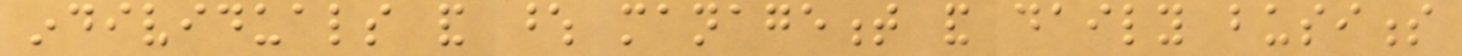individuals and whose management and daily business
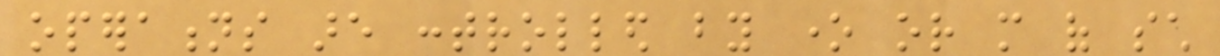operations are controlled by one or more of such
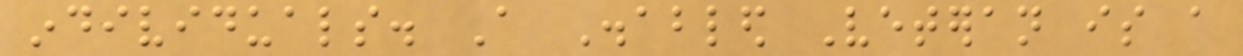individuals. A Disabled Veteran is a
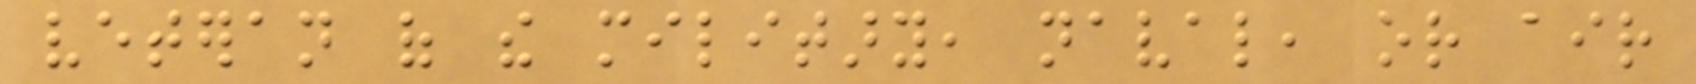veteran of the military, naval, or air
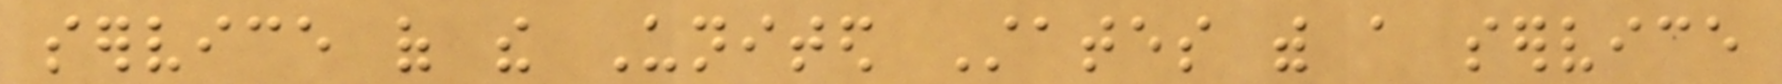service of the United States with a service
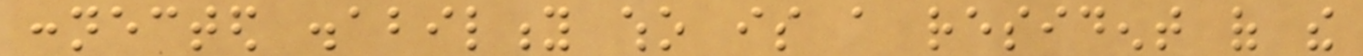connected disability who is a resident of the
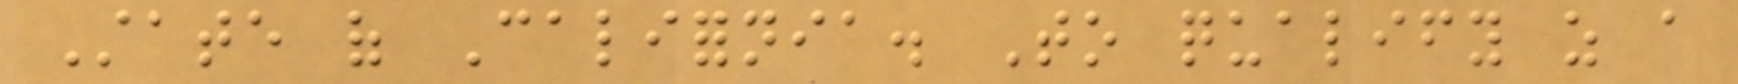State of California. To qualify as a
